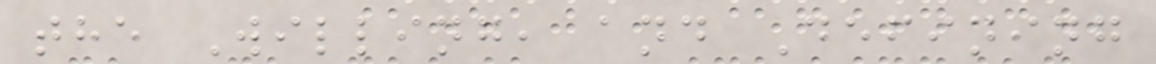the Willing, and Defining
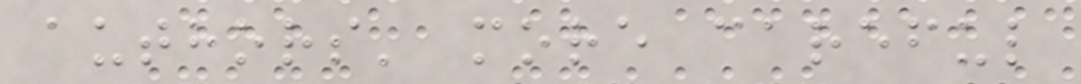authors' more careful
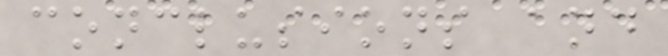conclusions and
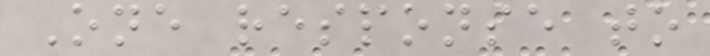One response to
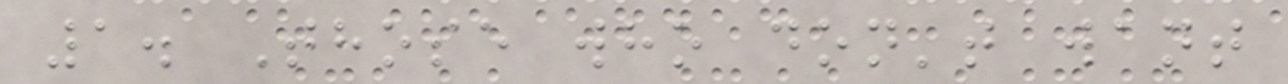1. Those who don't want
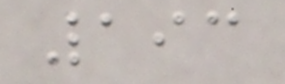193
